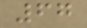67
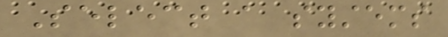Select a systems
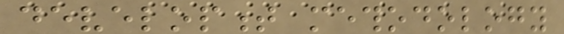development methodology
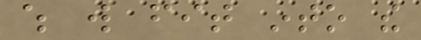which will fit into the
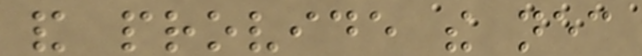and provide the necessary
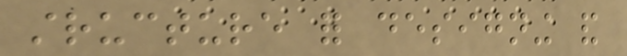structure for designing and
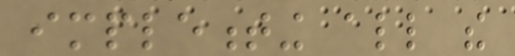implementing all the
